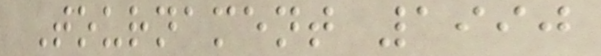Tournament 1990
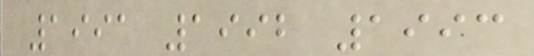1991 1992 1993
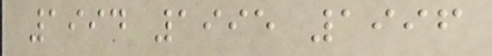1994 1995 1996
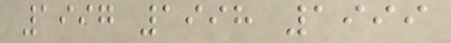1997 1998 1999
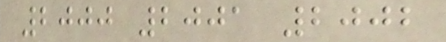2000 2001 2002
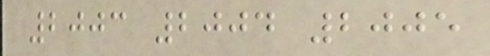2003 2004 2005
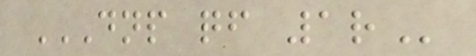DNP QF 1R
